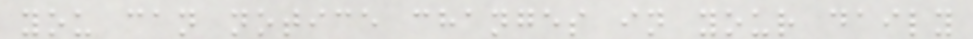you can notice changes in your daily
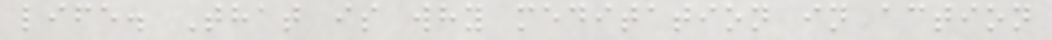life. That is why meditation in action
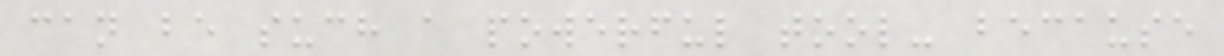can be such a powerful tool- because
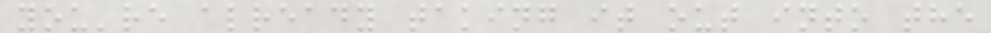you're already taking it out into the
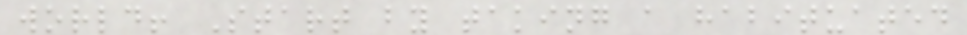world! Start by taking a habituated
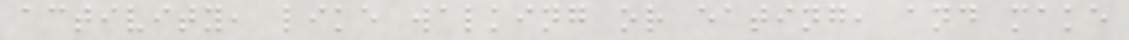activity, like walking or eating, and make
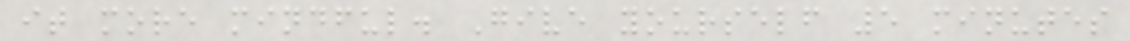it more mindful. Give yourself 5 minutes
